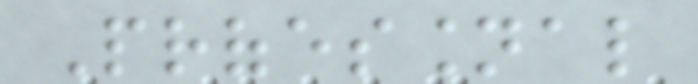Professional
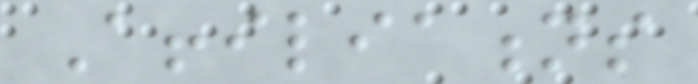Affiliations
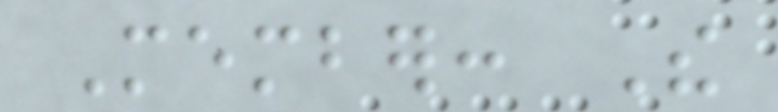Member: The
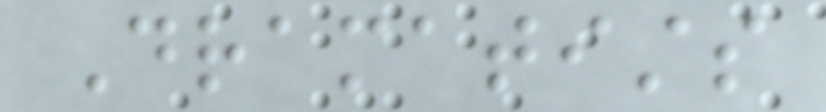Dramatists
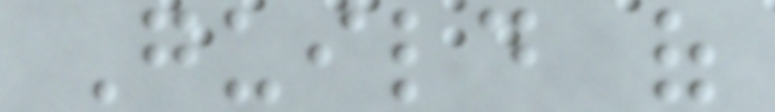Guild of
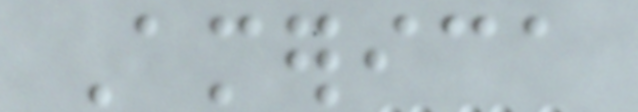America
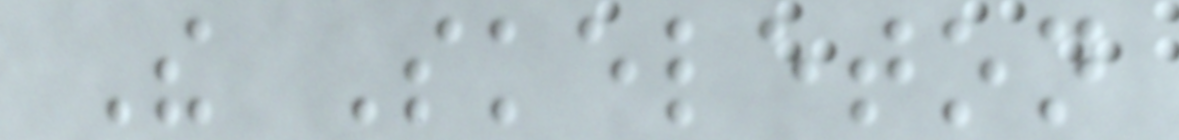The Skeleton
